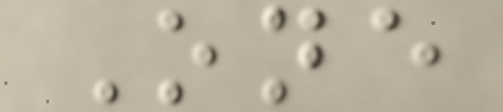One
